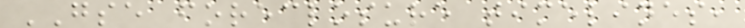GSE foreclosure timelines,
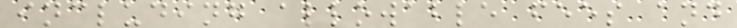including allowable fees and
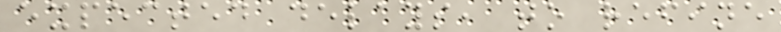expected delays, to refine
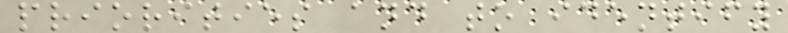priorities and to identify
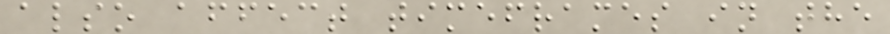also affect timeframes in the
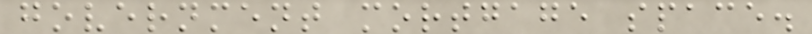government mortgage space.
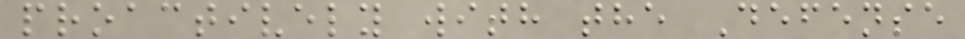proactively with the Defense
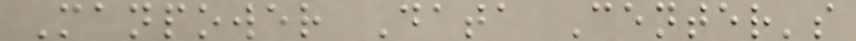Manpower Data Center's
